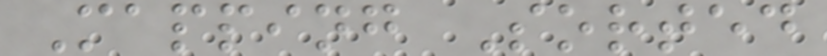Mapping Sorted
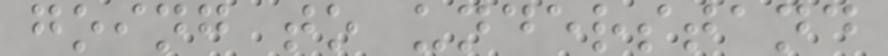going to understand
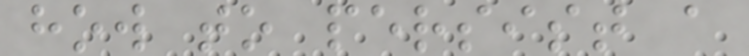how to persist a
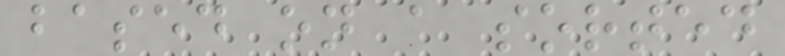based on a sorted
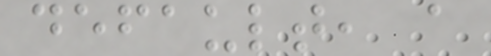default, a
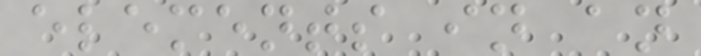elements in an
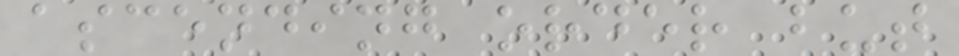ascending order but
